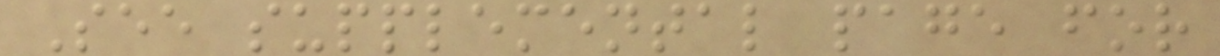See supplemental page for
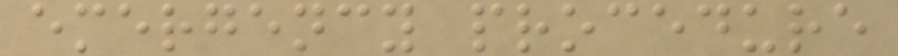emergency procedure
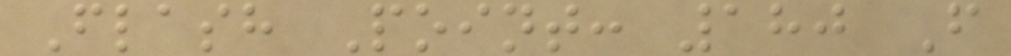Flash Point: 180 F
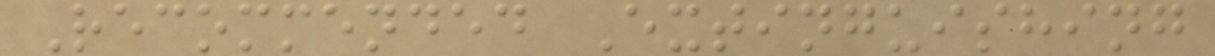Recommended Extinguishing
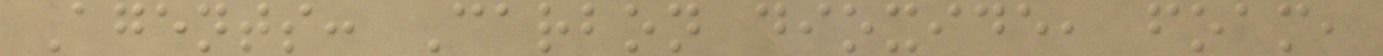Agents: Carbon dioxide, foam,
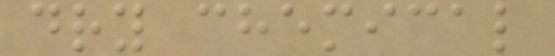dry chemical
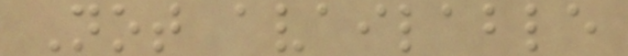Not available
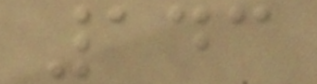143
